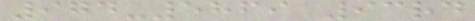974-5869 93rd
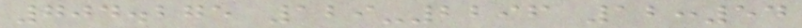704.275 129-2296 12:54
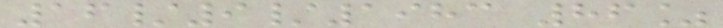16/9/1983 86%
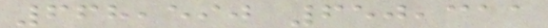668,590 650,311
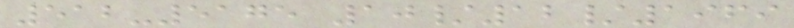512-5175 10/12/1969
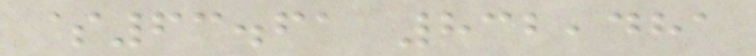$63.61 832,481
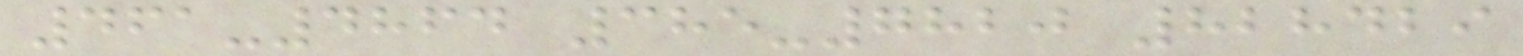461-4864 385-7820 828429
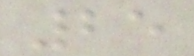25
